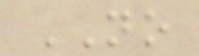NO
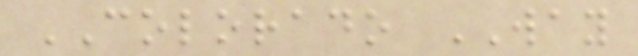COLORADO WAY
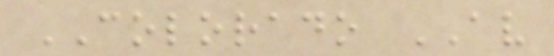COLORADO AV
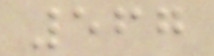567
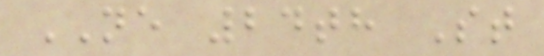NE 24th St
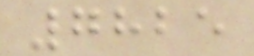7825
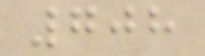708
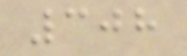308
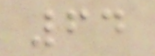64
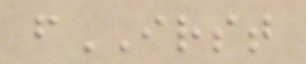fIRST
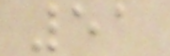51
